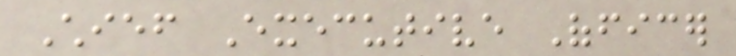Chief Executive Officer
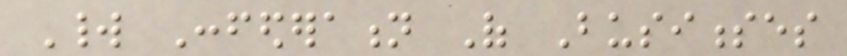World Confederation Of Businesses
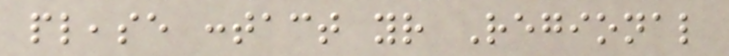please contact your Regional
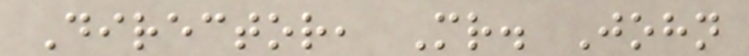Director, Mr. John
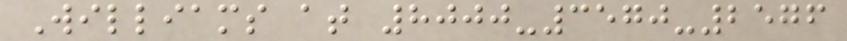Williams at 8000-3570-2576
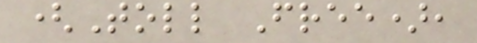(Toll Free),
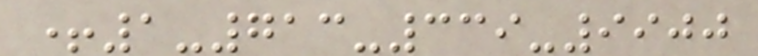+1-713-339-9900
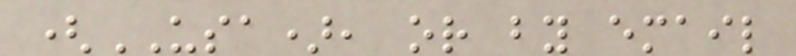(USA), or by email
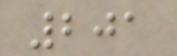201
